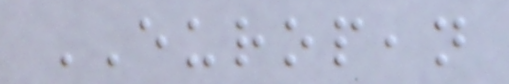EUROPEAN
